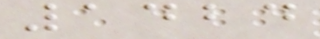1424
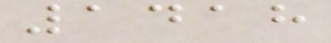1418
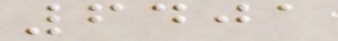6401
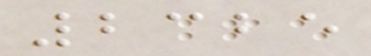2325
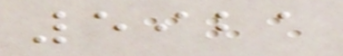5921
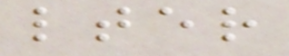lter
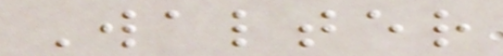Walter
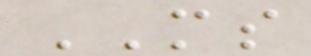MS
